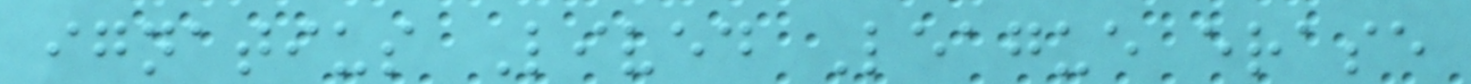ignatius Lived League erase
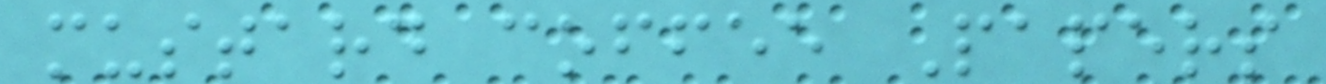mustard coffee Papers
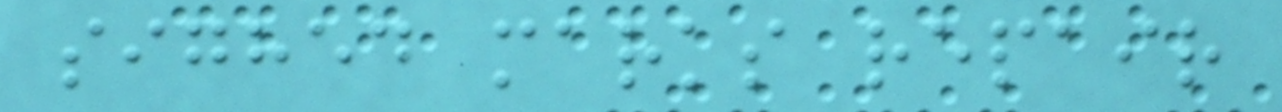sighed marks repair
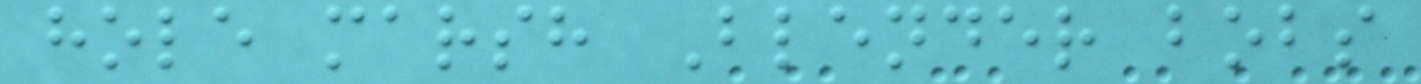hole marsh Blender bobs
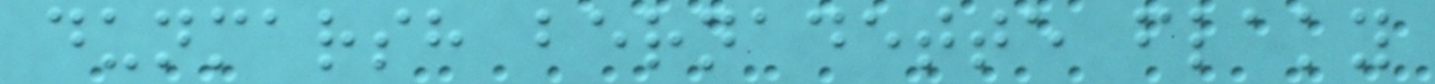dunmarsh bernadette flaky
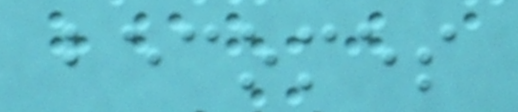becomes
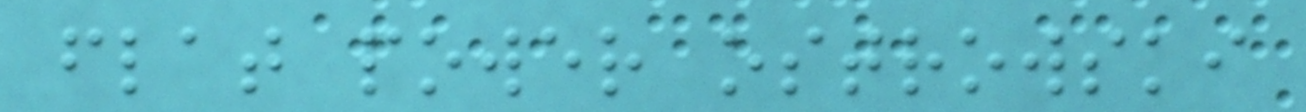flat power ostrowski
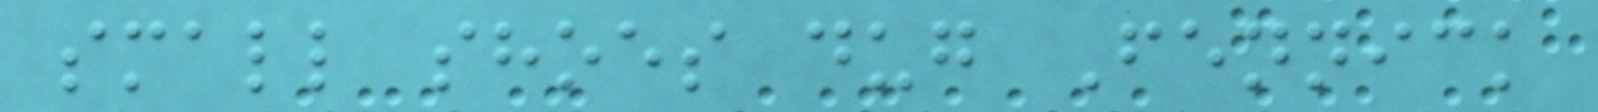small shoes dug Fennick
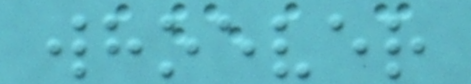whoever
